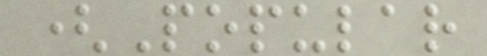(Popular
